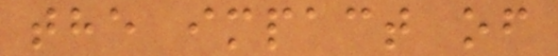the impact of
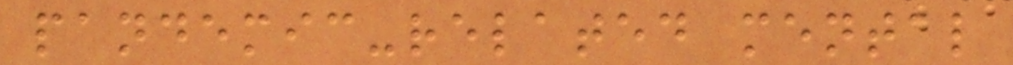pandemic-related mental
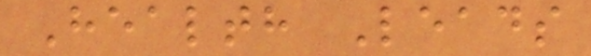Health Leads
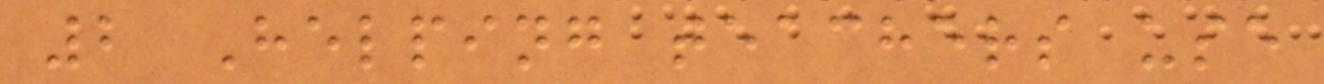2 Helping teachers use
